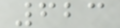623
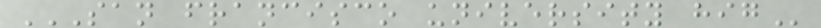SAN FRANCISCO UNIVERSITY HIG
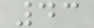43
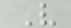V
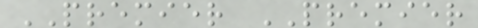PREMIER PREMIER
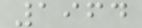1964
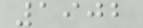1902
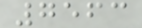7563
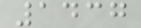1437
